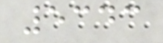5343
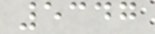5347
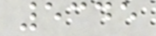5345
